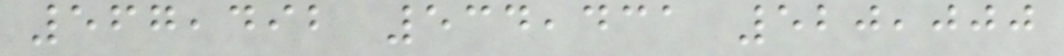567,492 534,431 520,000
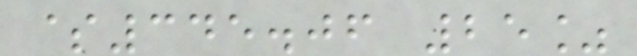$345.06 25%
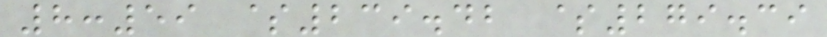8:59 $239.42 $279.39
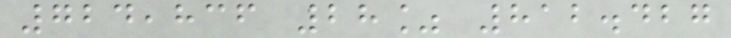724,836 28% 812.427
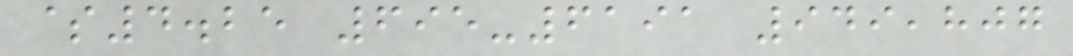$4.25 695-6191 949,807
